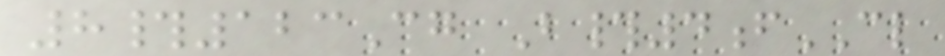8#123Cg B#4fCL
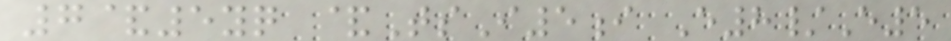7&5yq &TsI5i E8/E5
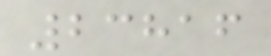23816
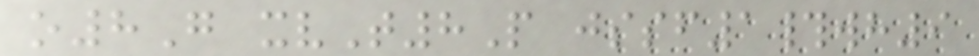o8G xvT8P jssf1#wh9
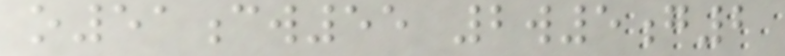o51cw55 2w5g2
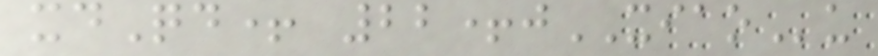xdQd+ 22+jXIAOu
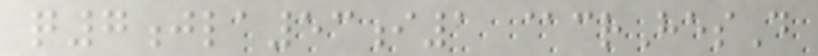q7jla53i1 @crHesD
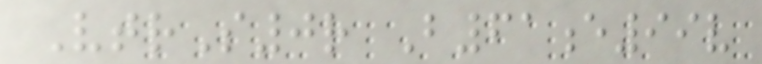VtrS0r B61e99v
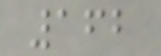162
